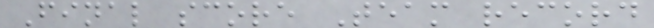Final score Team record
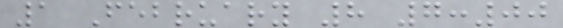1 February 8 7:00
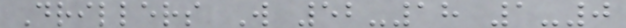Drillers W 52-18 1-0
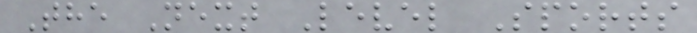The Next Level Sports
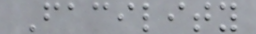Facility
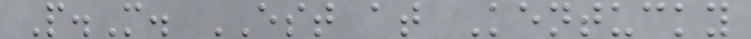P.M. EST at Kentucky
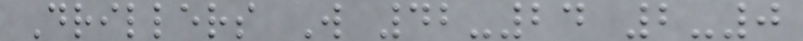Drillers W 42-24 2-0
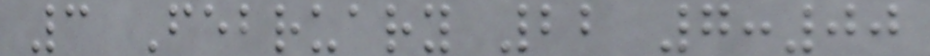3 February 22 7:00
